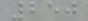250
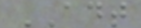ADT
